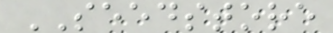SEEDSTORE
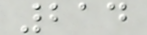214
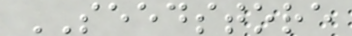SEEDSTORE
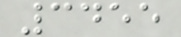3455
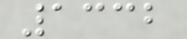1332
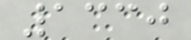1330
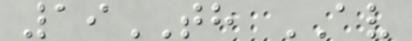19TH AV
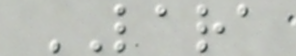LARA
